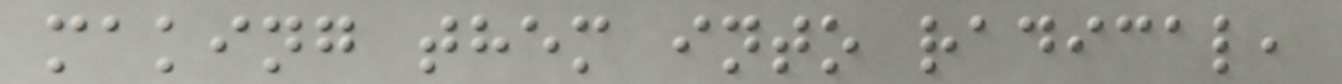making them into radical,
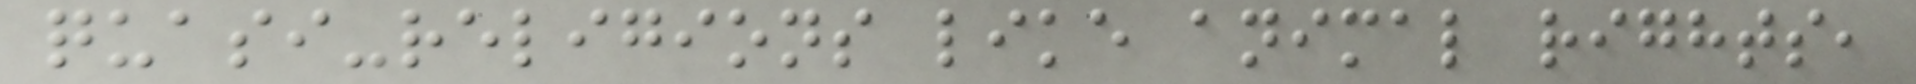quasi-religions like animal rights,
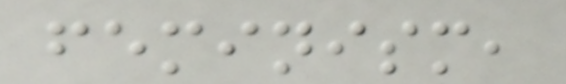feminism,
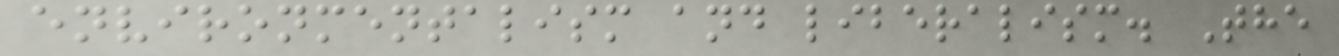environmentalism and liberalism. The
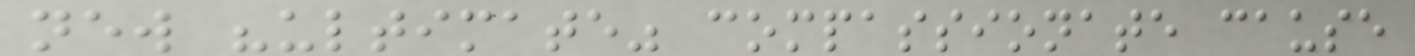new "ultimate" compassionate cause
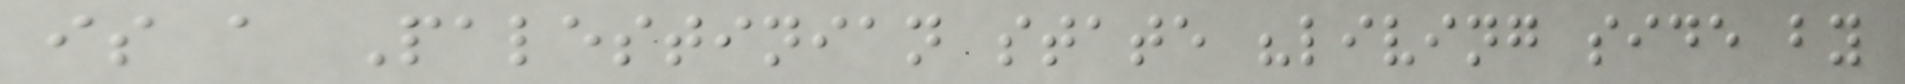is a Palestinian state "living side by
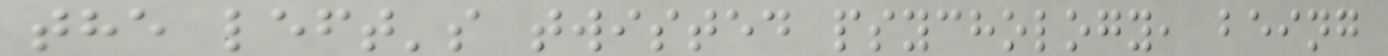the left's twisted psychology, being
